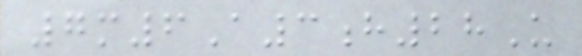7m6A3h28U
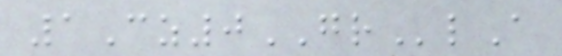1Cz0GRlA
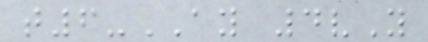t6-AY 4vY
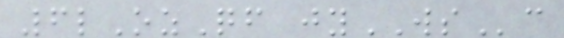6lOzQf jyWSc
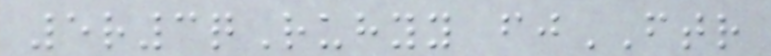5r3qRuhyy fjFTR
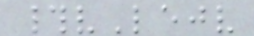#vLejv
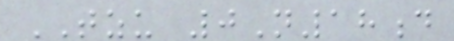TZU 0N18d
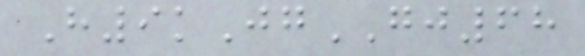H9kJgGJ68
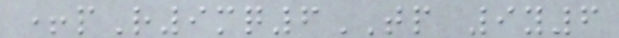+pR9mq6TP 9y6
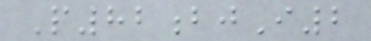P82bjI2
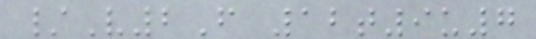/V2F 12t9u7
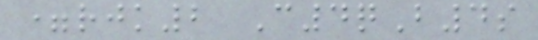=rjk2 C4qB4s
